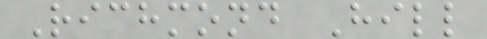Richmond Hill
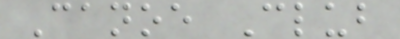Canoe Club
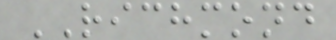RICHMOND
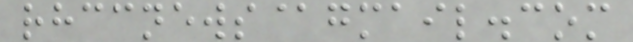rhccnews@gmail.com
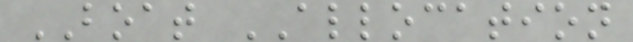BOAT ALLOCATION
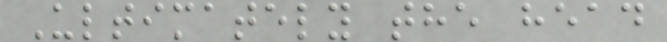Ultimately the head
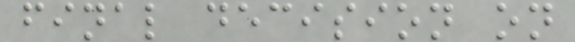final decision on
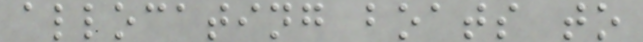allocating boats to
